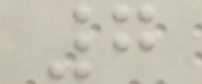7
